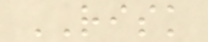RISK
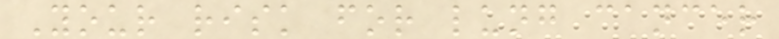Your risk for lung cancer
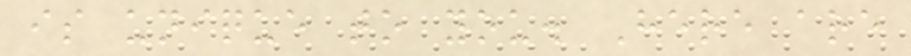is unique to you. Here are
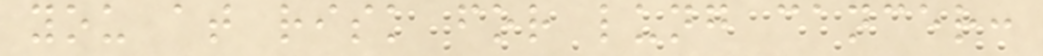you at risk for lung cancer:
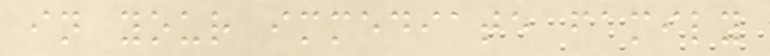in your immediate family
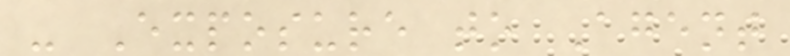- Exposure to Agent
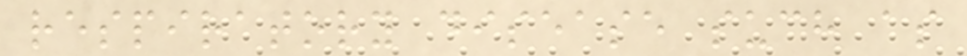respiratory disease such as
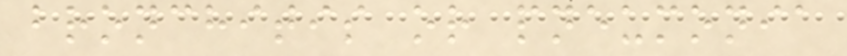bronchitis or pneumonia
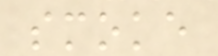smoke
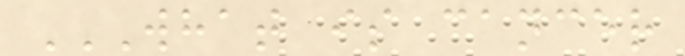WHAT IS CANCER
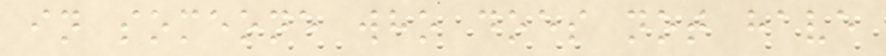in someone who does not have
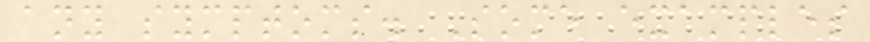any symptoms. Some examples
